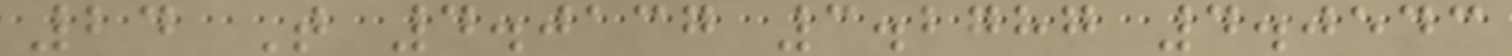24 T 4.0137 3.2787 4.0543
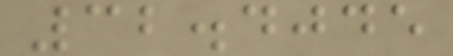32.4045
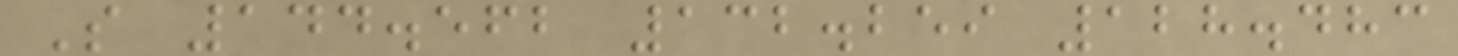S 144.562 132.259 128.483
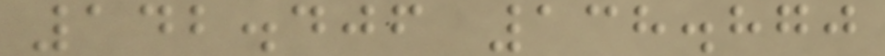142.406 138.870
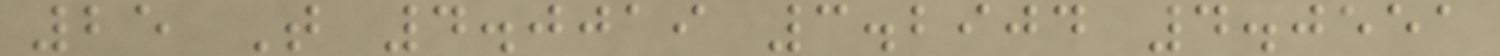25 T 4.0019 3.2904 4.0551
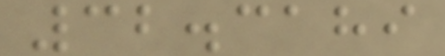32.3189
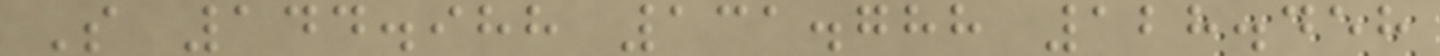S 144.988 131.788 128.458
